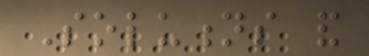Solutions and
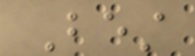Best
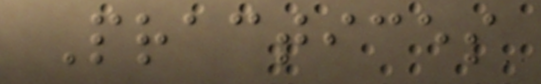Practices
